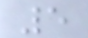5
